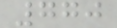770
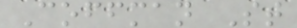Coffman St
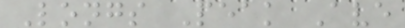Longs Peak Ave
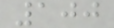100
